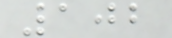102
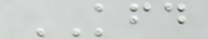KFD
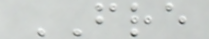FRE
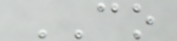CO
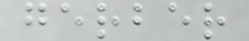gerber
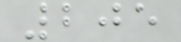205
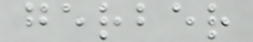gerber
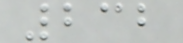232
